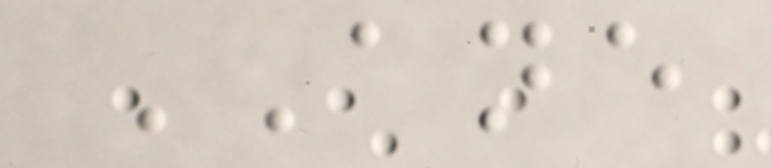ANE
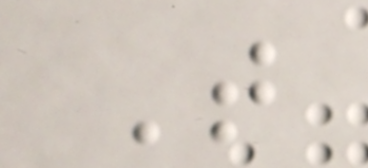T
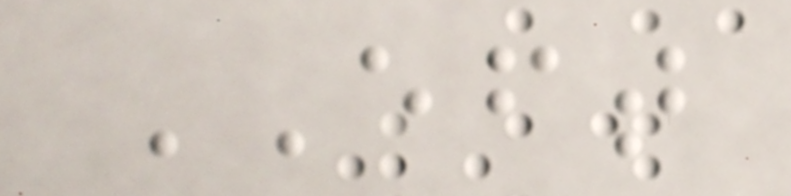EFT
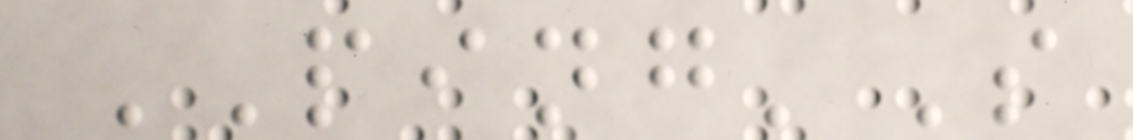PING'S
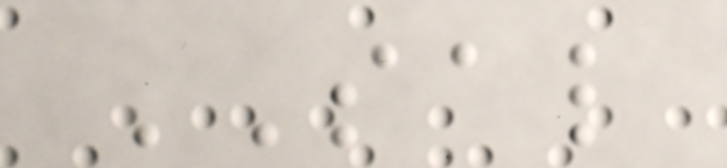SAL
